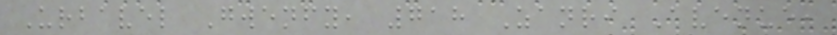Urbavel Gwenfy, 718 Zanri Avenue,
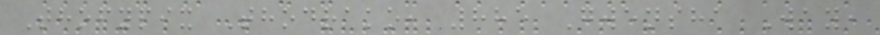Thofypix Thodrako, 885 Gwensha Way,
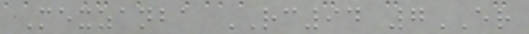Mexzanba RC94 7ER
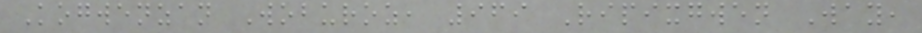Kogwenzan Woburoz, 969 Ripixgwen Way,
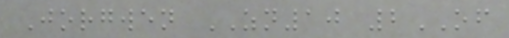Jorgwen ZN10 2OF
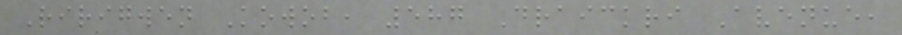Ririgwen Kowob, 587 Draickri Avenue,
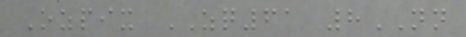Ozpix ZQ61 8NN
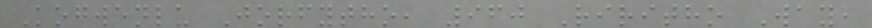Kogwenlu Jorfytho, 960 Riritho Way,
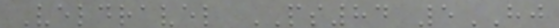Veldravel PS84 5HJ
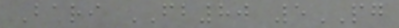Bari FB80 5PG
